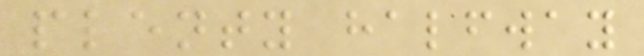plenty halfway
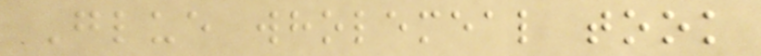Glue wholemeal took
